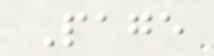Page
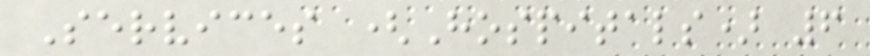Services (Hospitals) 6
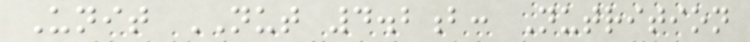Unit NUT 4.2b: Nutrition
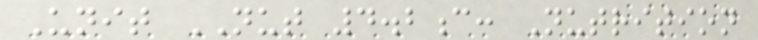Unit NUT 4.2c: Nutrition
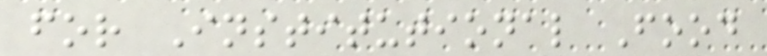for Institutional Food
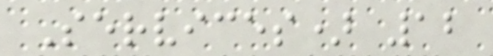Services) 12
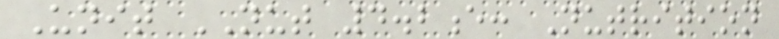Unit NUT 4.2e: Nutrition
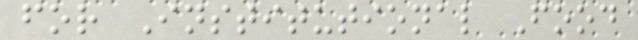for Institutional Food
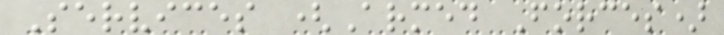Services (Armed Forces)
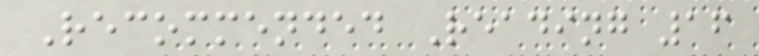Recommended Reading 16
